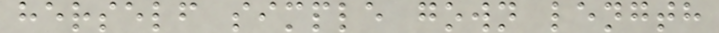herself simple gown length
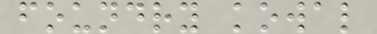foundry kowal
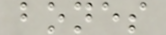bones
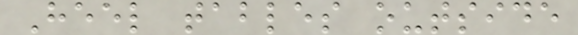Heel tables outside
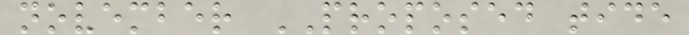november PROPOSED tide
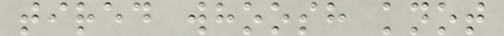tired whoosh knot
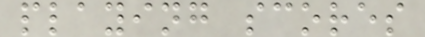playing scores
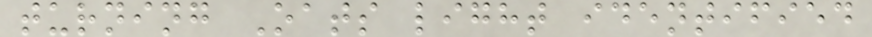turning Oats light identified
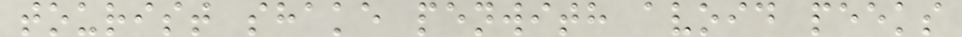tourist shake penwith avoid peeks
